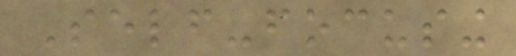Self-focusing
